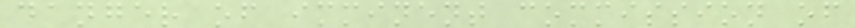danger of imminent commission of
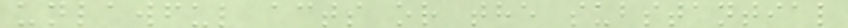unlawful acts or the substantial
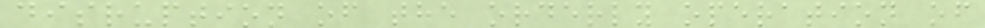disruption of the orderly operation of
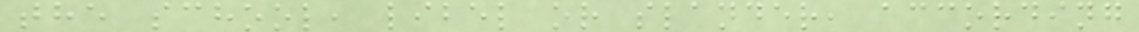the school, libel or slander, according
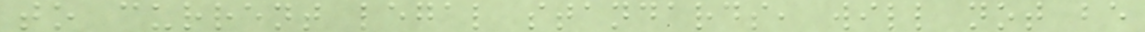to current legal standards, will not be
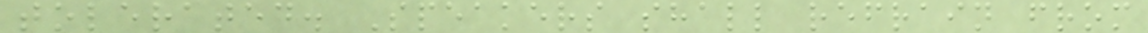tolerated. Speakers shall refrain from
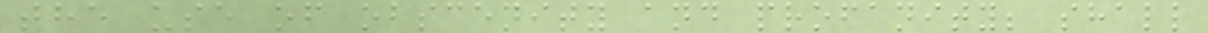the use of obscenity and profanity; shall
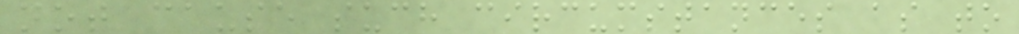not cause such circumstances as to
